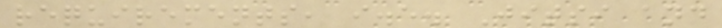requirements, i.e. Jitsi and
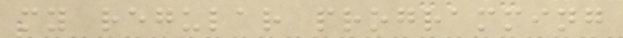my regular programming
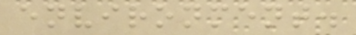environment.
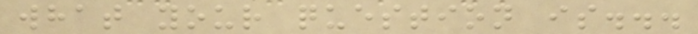what your question is...
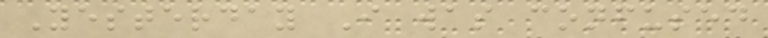Yesterday I was confused
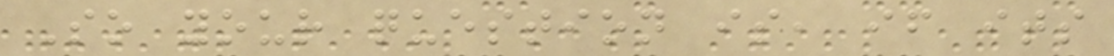So your question is, if its
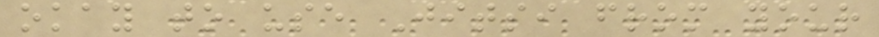okay to use Jitsi from your
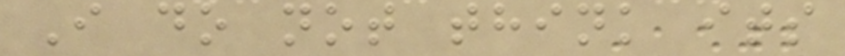I do not think its
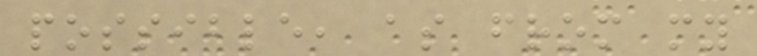possible, as from my
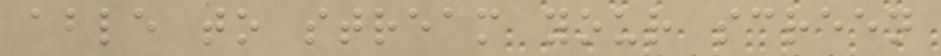able to stream your screen
